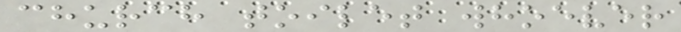church toilet whoever
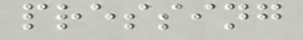pressing
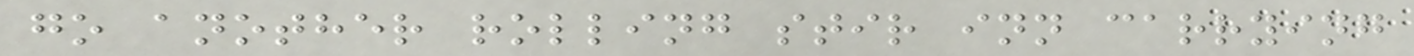go another rolling stir inn carrying
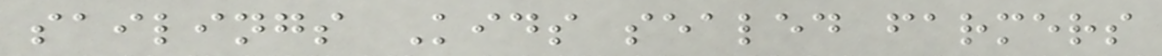sailings Kids sealed farmers
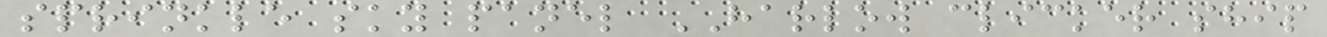sprinkle sky panel HARLOW clicker ship
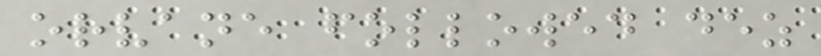orvane followed dez
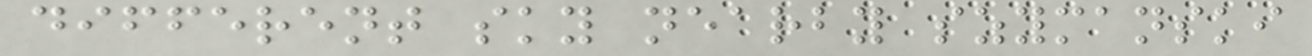different sky nearby szymanski
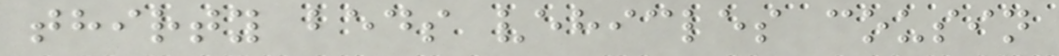thirty beds vehicles cousin
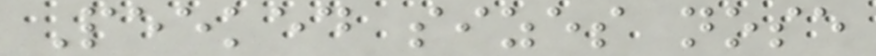Peeked sizes nose
